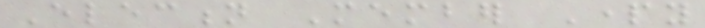Election Member Party
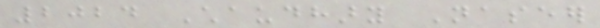2024 Chaudhary Naseer
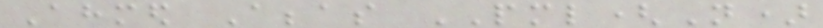Ahmed Abbas PML(N)
